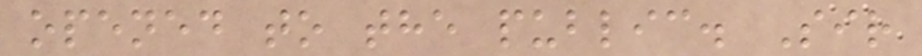opened to the public. Sir
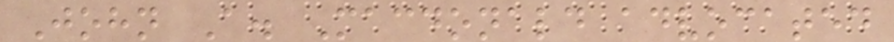John A. Macdonald advocated
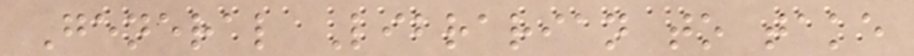General Librarian to take
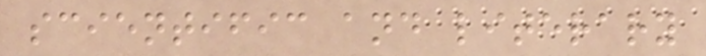scientific and literary
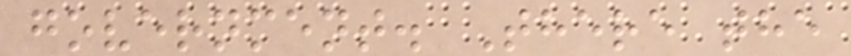government. There the
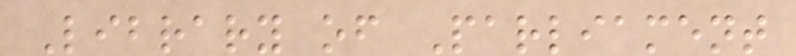Library of Parliament
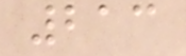213
